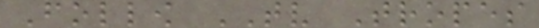Follow TV Tropes
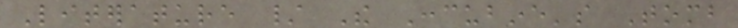Literature / The Concubine's Tomb
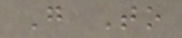Go To
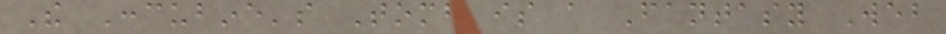The Concubine's Tomb is a Fantasy Web
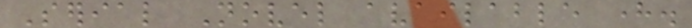Serial Novel available here.
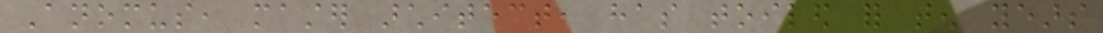Anomus, master architect, has toiled for ten years
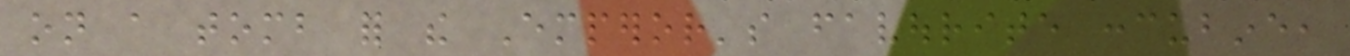on a tomb for the Emperor's favourite concubine,
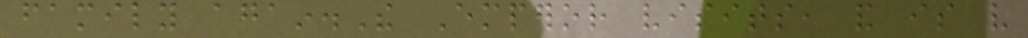family again.The Emperor visits, and is very
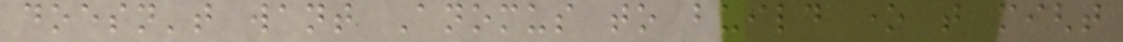doesn't want Anomus to build one that might
